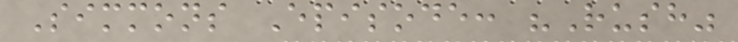Simmons Episode: "Rush"
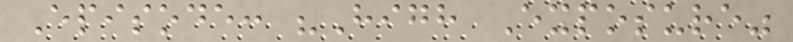Episode: "High Exposure"
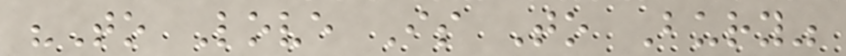"To Love Is To Bury"
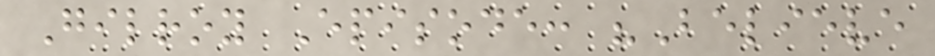Gilroy Episode: "Believe
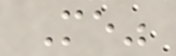Me"
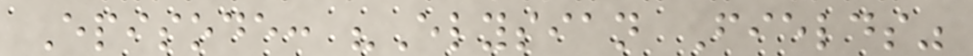Episode: "Elysian Fields"
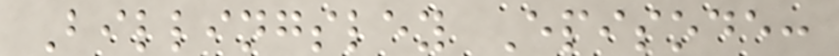Billingsley Episode:
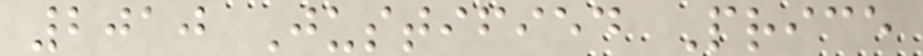2010 Justified Price
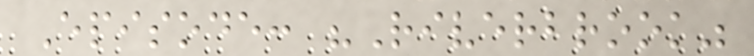Episode: "Riverbrook"
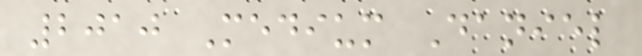2010 Medium Daniel
